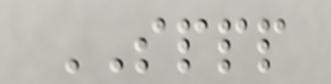SPPP
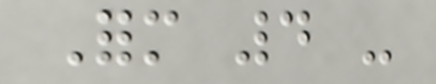Form 4 -
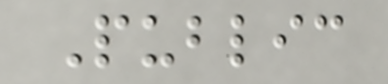Public
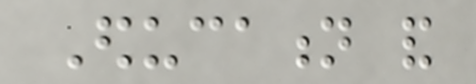Education and
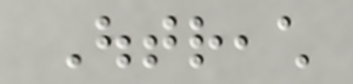Outreach
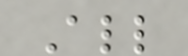All
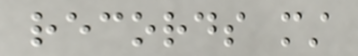records must
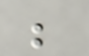be
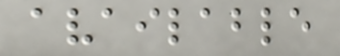available
